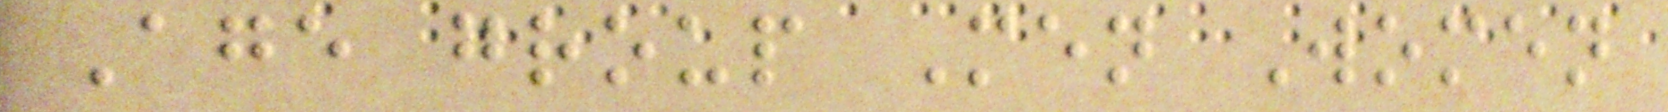Age group Men Women
